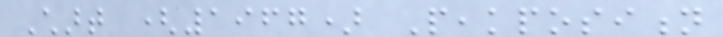Chart (1967) Peakposition
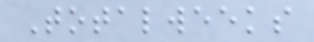Totalweeks
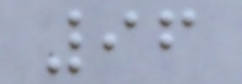96
